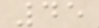45
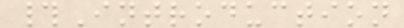#Introduction
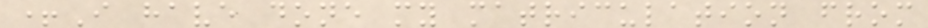+I have done my matriculation from
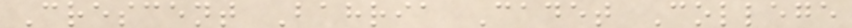Crescent Bahria Cadet College
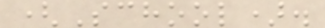(School).
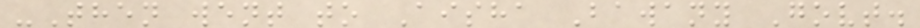-Then went to Aisha Bawany Govt.
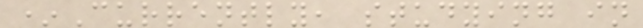*Currently, studying in
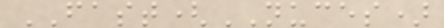FAST(NUCES)
